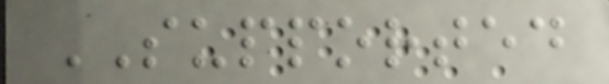SUPPORTED
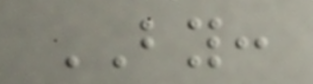BY:
